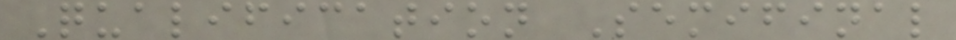Qualification Semifinal
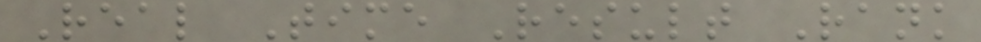Real Time Result Rank
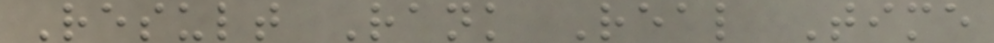Result Rank Real Time
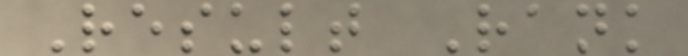Result Rank
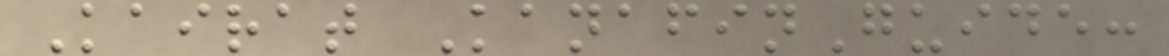Kairat KanafinGuide:
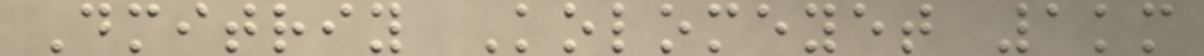Dmitriy Kolomeyet 1km
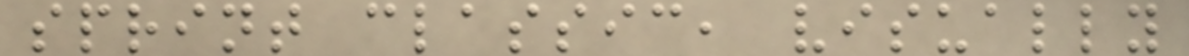sprint classic, visually
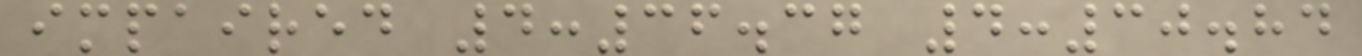impaired 4:36.37 4:30.84
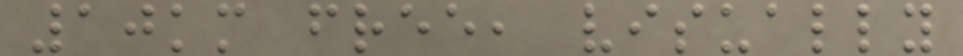10km free, visually
